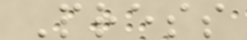Press
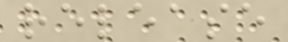release
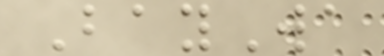BayWa
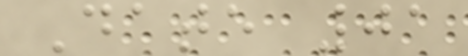Date 01
